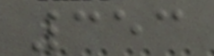353
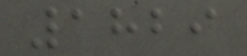1829
